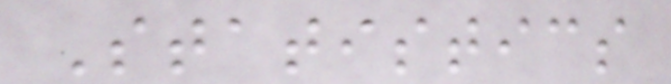Statistics
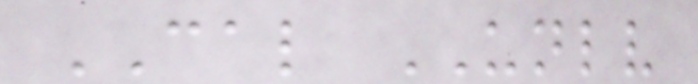CAL UNLV
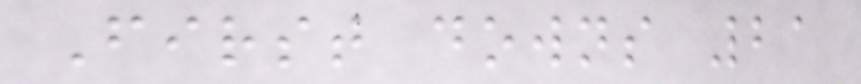First downs 21
